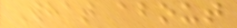What about
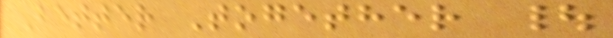Better Together |
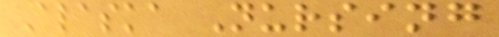Alaska Nursing
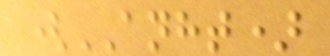(ANHT)
